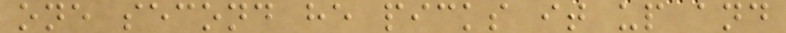one second he picks it up and
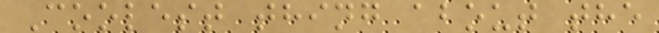Coolest thing about the
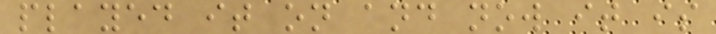played it on and now it is
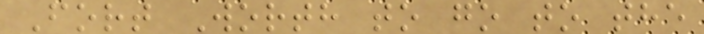Fort Worth to go to the
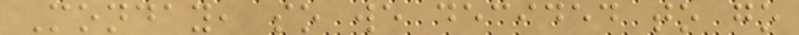Monday, so we decided to go
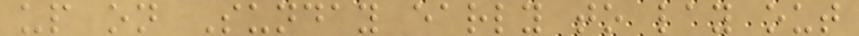up on Sunday early to lay out
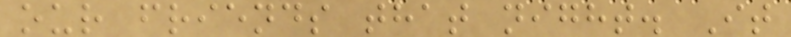our friends that night. It
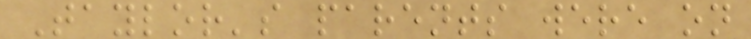Taylor's parents were on
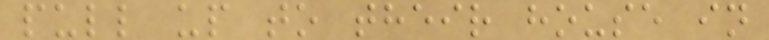pull up to their house in
